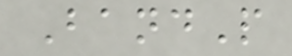BandP
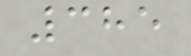385
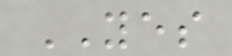YES
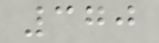370
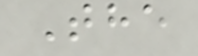The
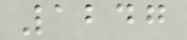1247
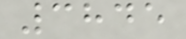3845
